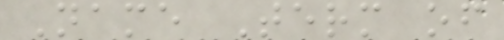Name Term of
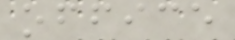office
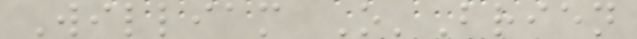William O'Brien
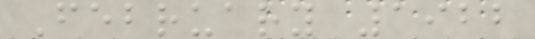February 1922
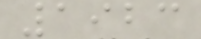1923
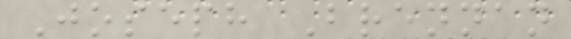Joseph Brennan
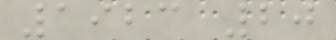1923 20
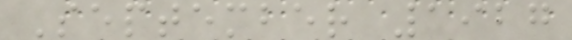September 1927
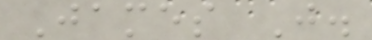James J.
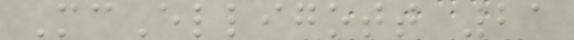McElligott 21
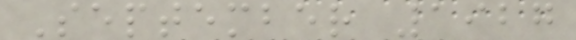September 1927
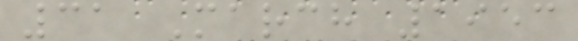31 March 1953
